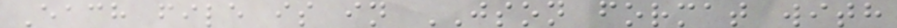Each file is in JSON format with
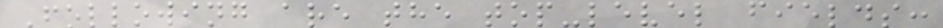Following are the top-level fields:
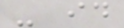- id
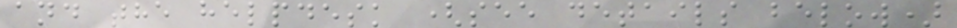and the helpdesk (see details below)
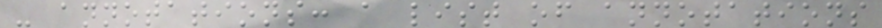- annotations: a list of annotations
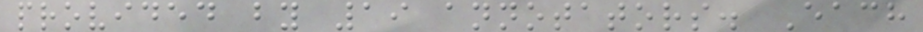provided by 19 annotators. Each
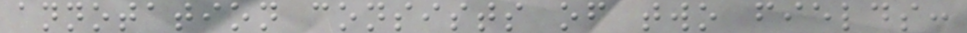annotation consists of two fields:
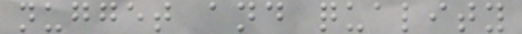nugget and quality
